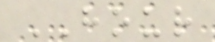HOUR
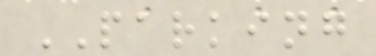PARKING
